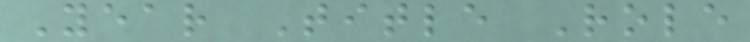Year Title Role
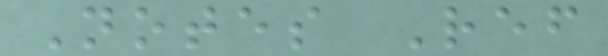Notes Ref
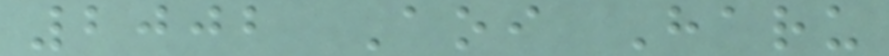2002 Aoi Haru
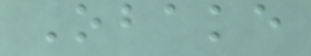Obake
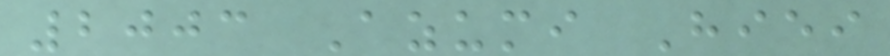2003 Azumi Hiei
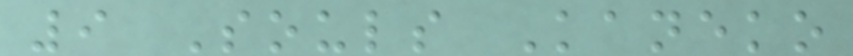9 Souls Kaneko
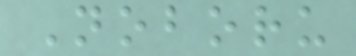Noboru
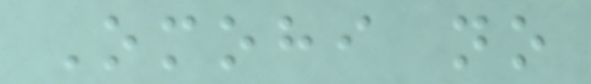Omohi no
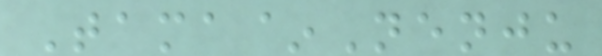Tama~Nenju
